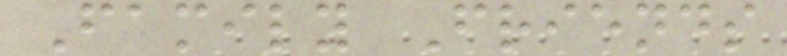Family Friends
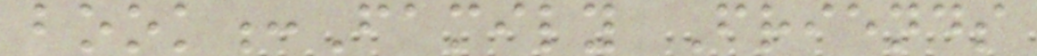book:Family Friends
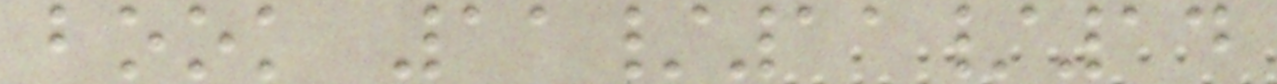book 11/11/14
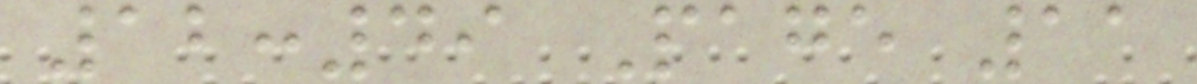12:49 Page 11
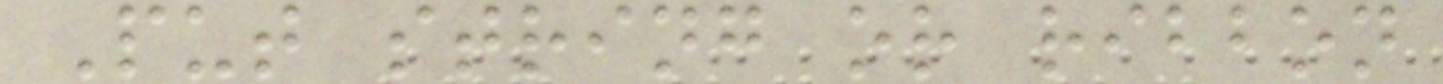Put string or ribbon
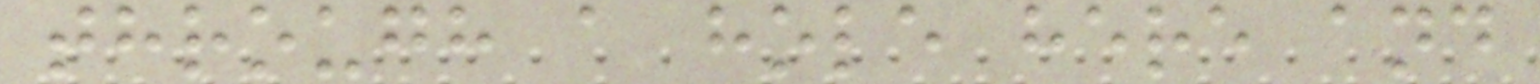through a hole here and
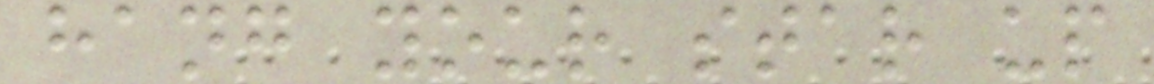hang your star up
